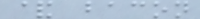& bacon
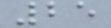25
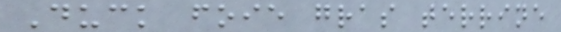Duck foie gras terrine
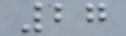27
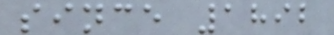since 1892
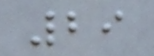29
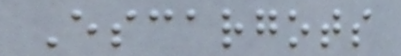Escargots
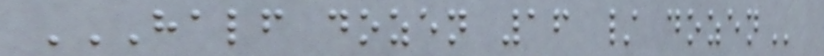HALF DOZEN 16 / DOZEN
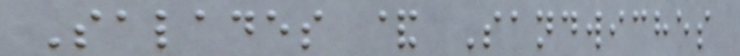Salades & Sandwiches
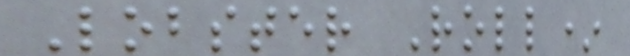Lobster Roll*
